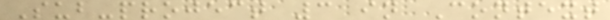Sub-project 3 in Context
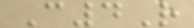C4R
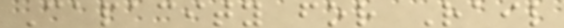Capacity for Rail
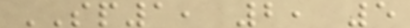SP1, 2, 5
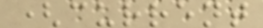(current
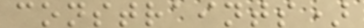constraints)
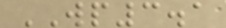WP3.1
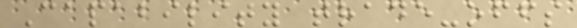Capability trade-offs
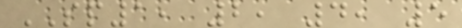SP1, 2, 4, 5
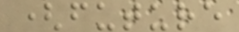(future
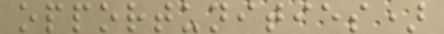opportunities)
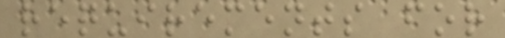requirements for
